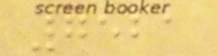7521
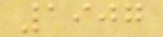1907
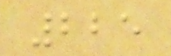225
